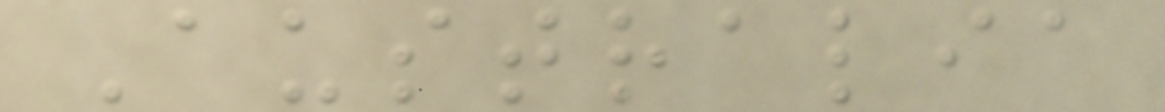Australia
